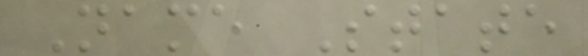Name State
